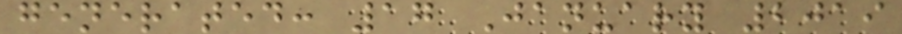generated: 17 January 2019
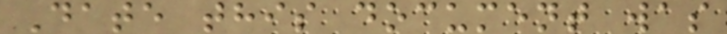Date this document was
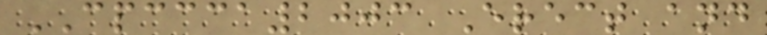CPCCCA2003 Erect and
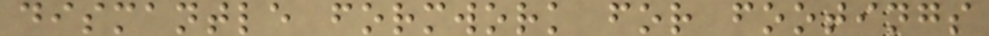dismantle formwork for footings
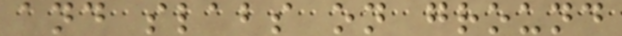and slabs on ground
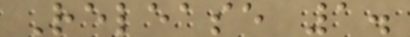Release 1.
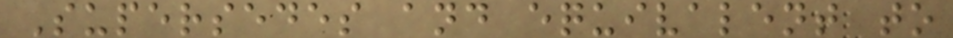Supersedes and equivalent to
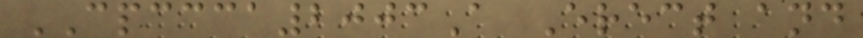CPCCCA2003A Erect and
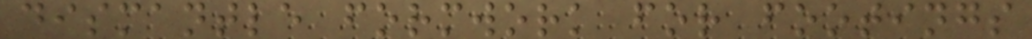dismantle formwork for footings
